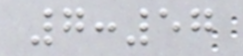7:57
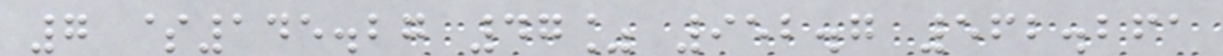7 $145.27 47% 952.7 562.261
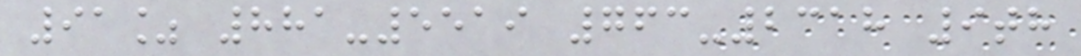91% 881-5519 763-2318 9th
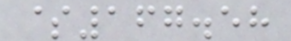$167.58
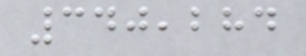340,284
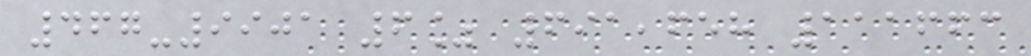467-9901 6% 691,658 111663
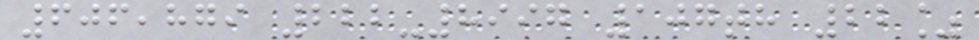606,879 222-8997 107th 22%
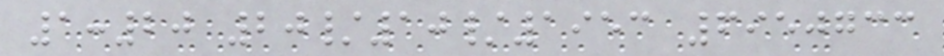1:20 20/10/1953 6950733
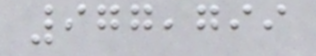977,799
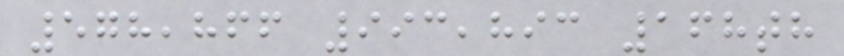578,866 993,893 168th
